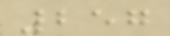257
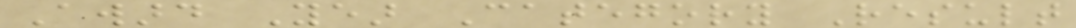Award Year Category Result
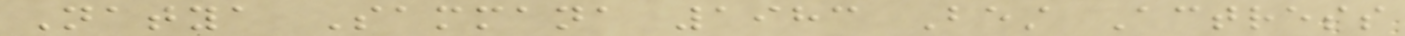Natya Sammana 1983 Best Actress
